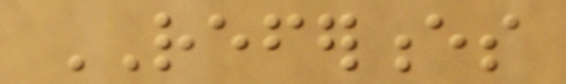REFERENCES
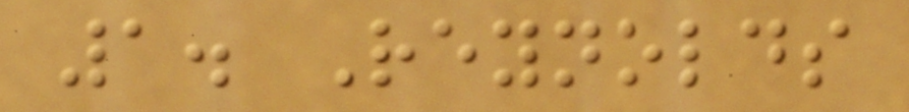1. Reynolds
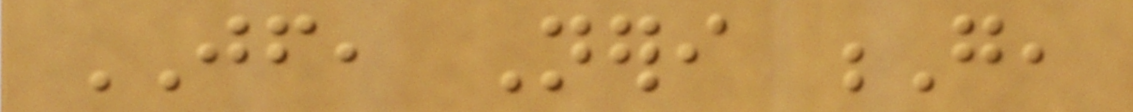JF, Neri G,
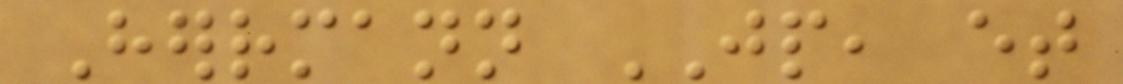Herrmann JP, et
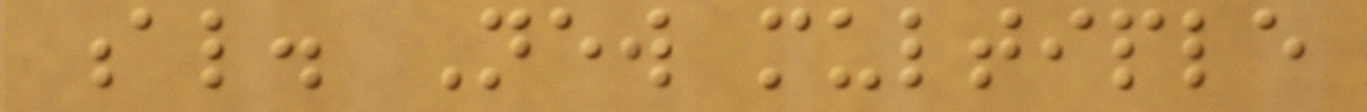al. New multiple
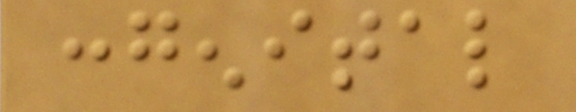congenital
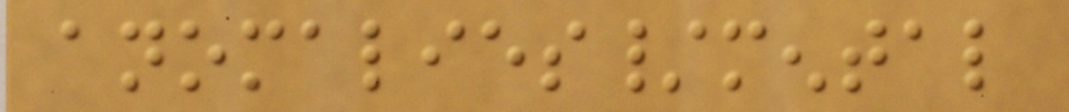anomalies/mental
